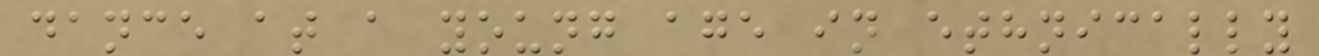dance at a young age in ethnically
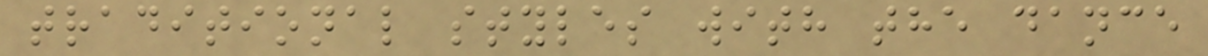traditional styles with the dance
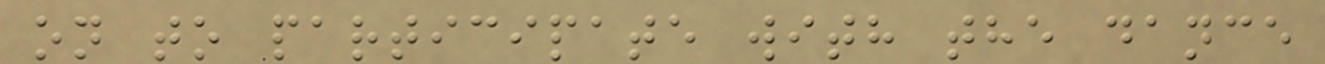on to participate with the dance
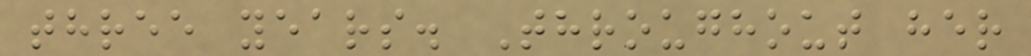three years. Throughout her
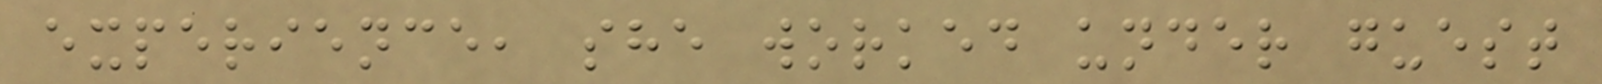experience, she worked under guest
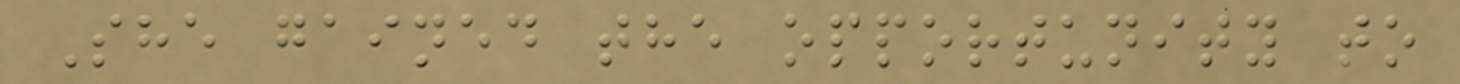She gained the opportunity to
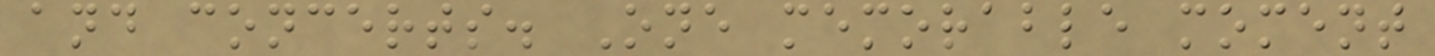and concerts. One memorable moment
